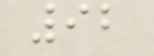92
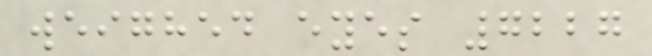weighed eyes 7227
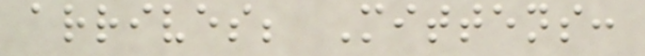arrives; Mittens:
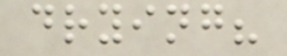drying?
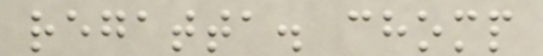regatta. chomp
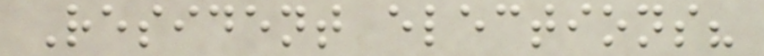Resident elections?
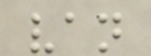van
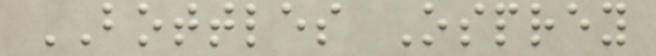BOTTLES Osprey
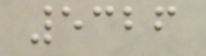5326
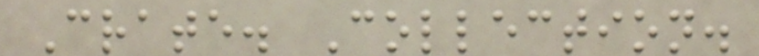Crate. Collection.
